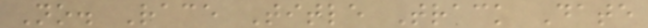No. Race Title Track Date
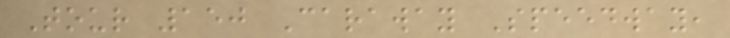Tour 150 Caraway Speedway,
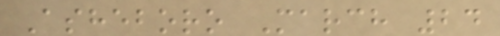Asheboro March 24
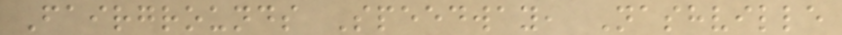Fairgrounds Speedway, Nashville
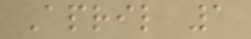April 1
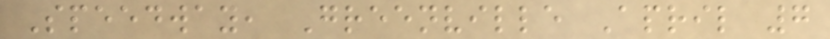Speedway, Greenville April 7
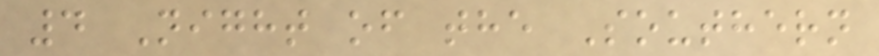4 Night of the Southern
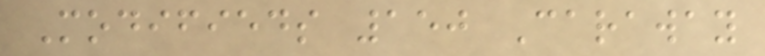Modifieds 150 Caraway
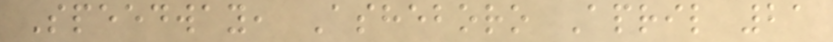Speedway, Asheboro April 21
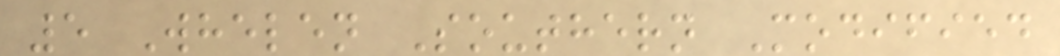5 Whelen Southern Modified
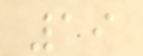19
